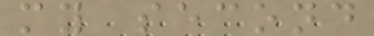my second
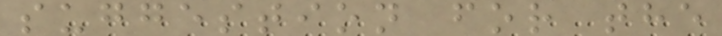suggestion for the
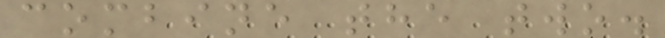combine the two.
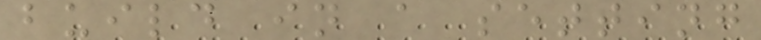build in a setting
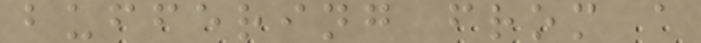buffering from a
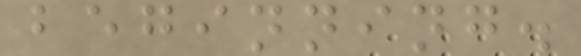beginning.
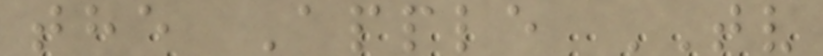the Apple TV
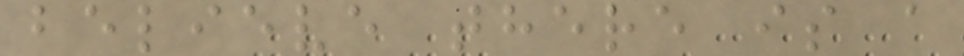believe there is a
